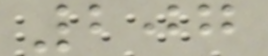207
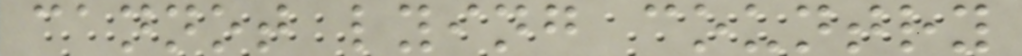cannot lying country
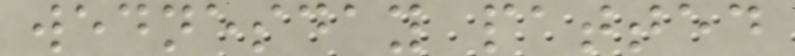wednesday patted
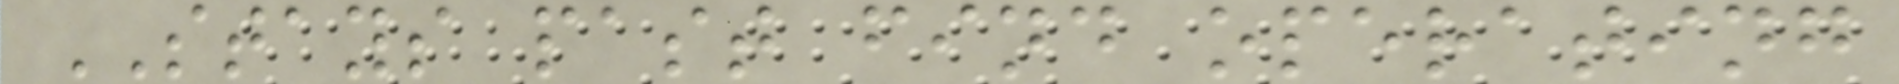STAYS past find operating
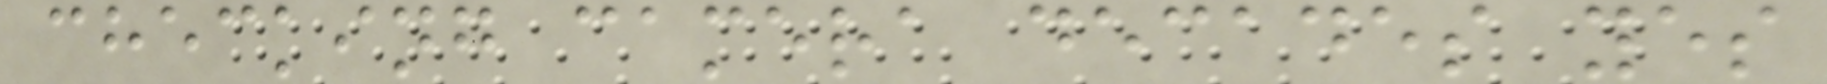checking camera decades yes
